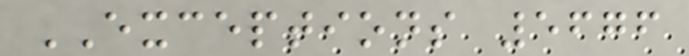EXCEPTIONS 5676
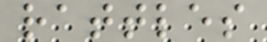rattles
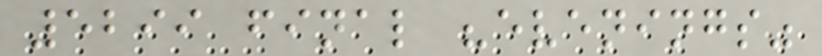5299 final "evenings"
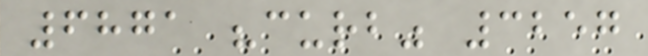6871 "curb" 3257
